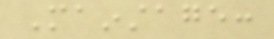Mainstage:
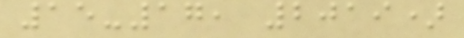15-17, 2019)
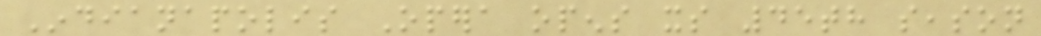Indianapolis Opera opens its 45th season
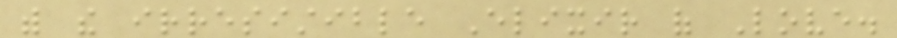with the irresistible Elixir of Love.
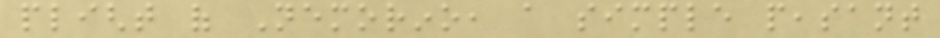plight of Nemorino, a simple peasant
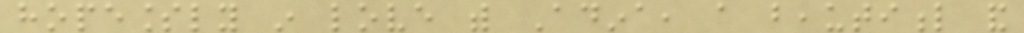hopelessly in love with Adina, a beautiful and
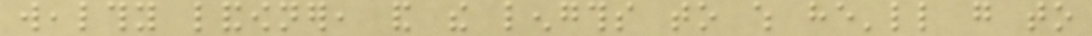wealthy landowner, and the lengths to which he'll go to
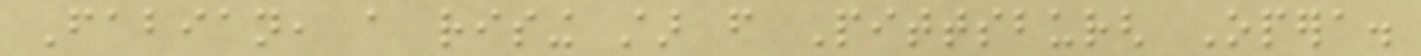Fabian, a rising star from Pittsburgh Opera.
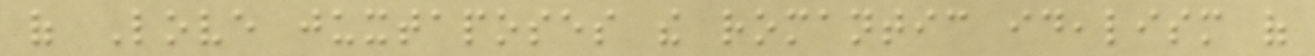of Love juxtaposes the romantic idealism of
